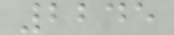2245
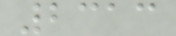2313
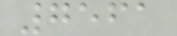7561
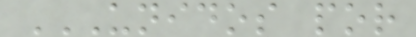UNIDOS POR
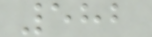582
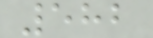582
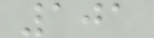101
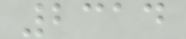2314
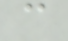c
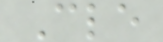Cle
